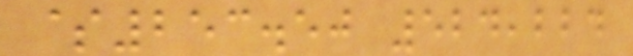$253.50 524,224
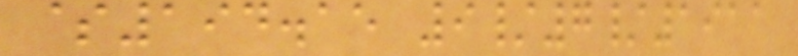$194.15 9/7/1911
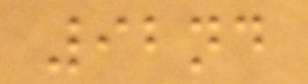92nd
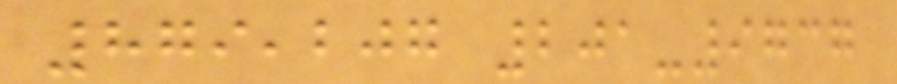879,207 201-9737
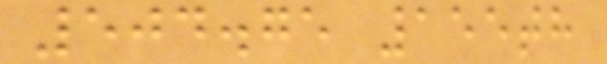504.75 155th
